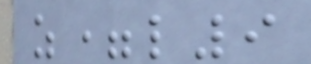z=l9
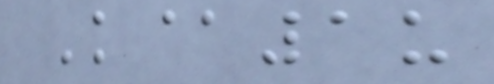K@1u
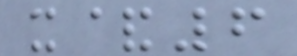x&6
